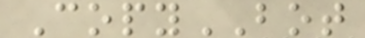CopyBOT
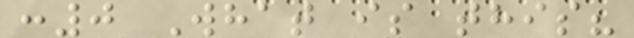:0 What is this?
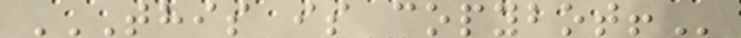THIS IS COPYBOT!
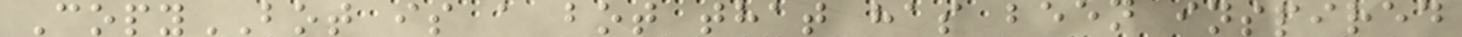CopyBOT is a bot that has been inspired
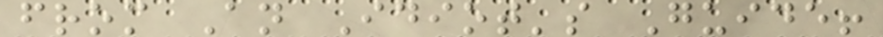from An Idiot's Guide!
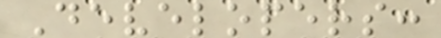Developers:
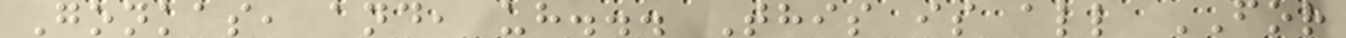Gonkas, and, uh... This is all FOR
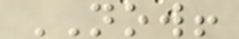NOW!
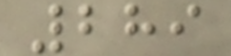289
